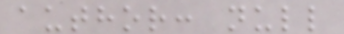author: null
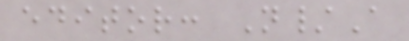editor: N/A
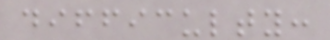difficulty:
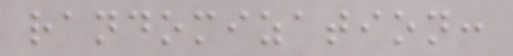randomization:
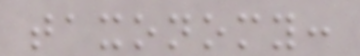taxonomy:
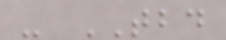- TBD
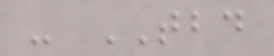- TBD
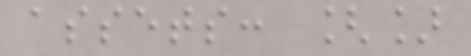assets: []
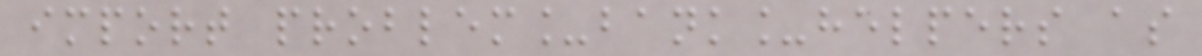import problem_bank_helpers as
